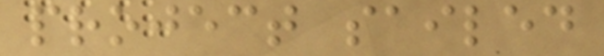project sailed
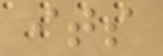its
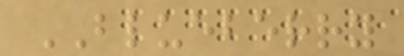BLUEBERRY
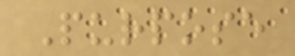Purpose
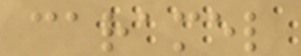caramel
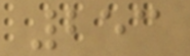253
